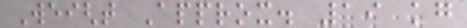Weight Approx. 19 kg
